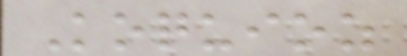Koquioz
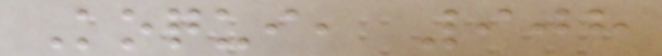Koqui, 908
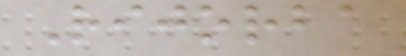Rijorba
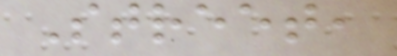Street,
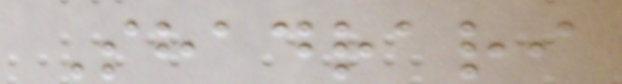Shadrari
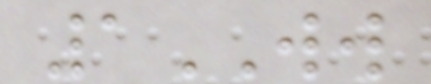1WW
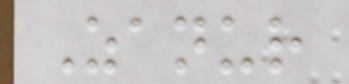Zanur
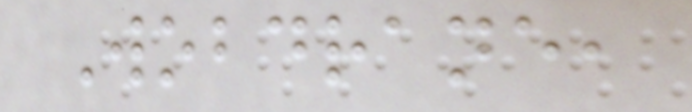Wobdrane,
